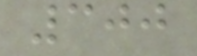300
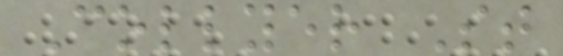Collyer St
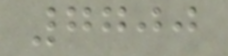7700
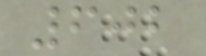602
